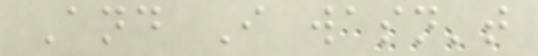And I wasn't
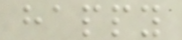happy
